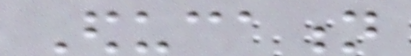Education
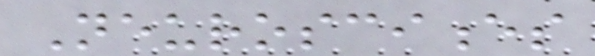Neurosciences
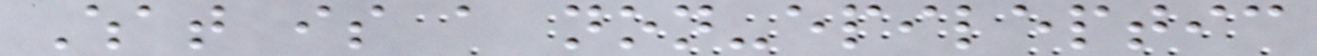What is a non-epileptic
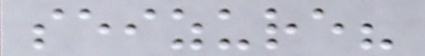seizure?
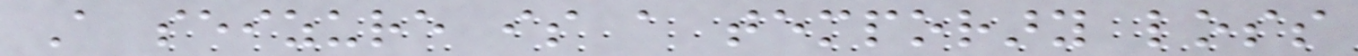A seizure is a temporary loss
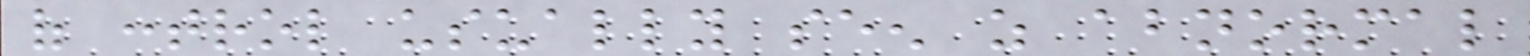of control usually seen as abnormal
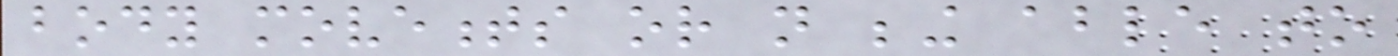body movements or not being able to
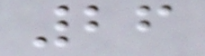26
